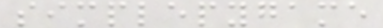simplepygame
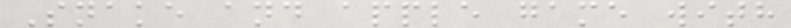Snake and apple game with
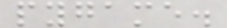pygame.
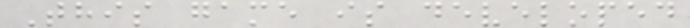This game is developed
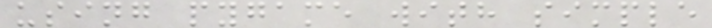using pygame with simple
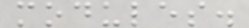modules.
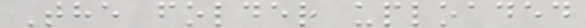The folder uploaded
